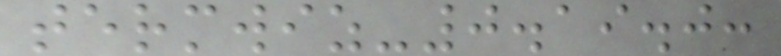termwiz-0.19.0:
